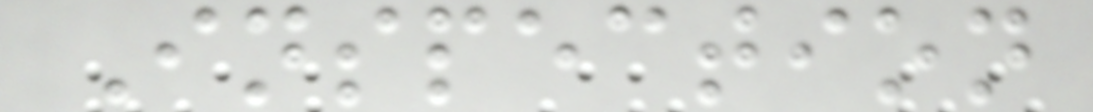Inspection
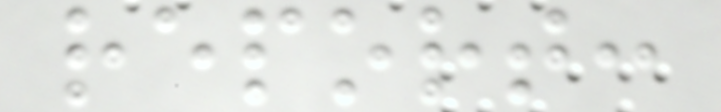report:
